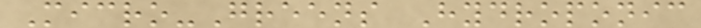Micro-Greens Hydroponic
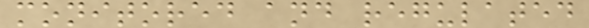monitored and regulated
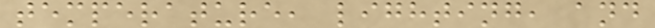temperature, lighting, and
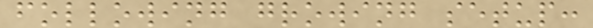following growing setup:
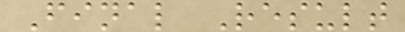Final Result
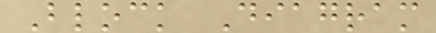Block Diagram
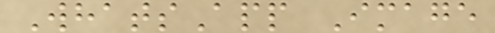WhatsApp Image
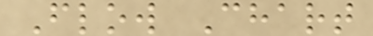Flow Chart
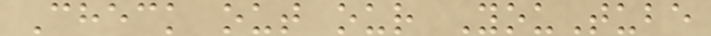Check out our YouTube
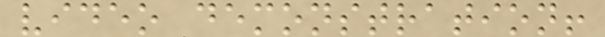video demonstration!
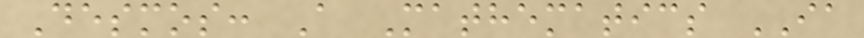Desmos: A Mathematics IA
